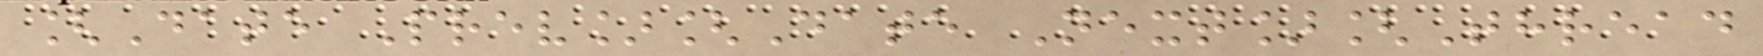[Date Prev][Date Next][Thread
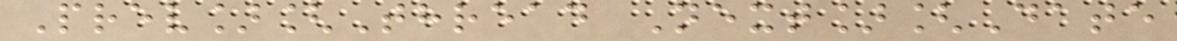Prev][Thread Next][Date
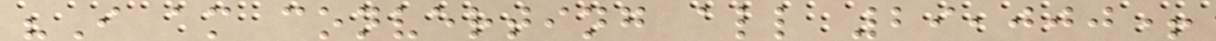"I am converting all 29,000+
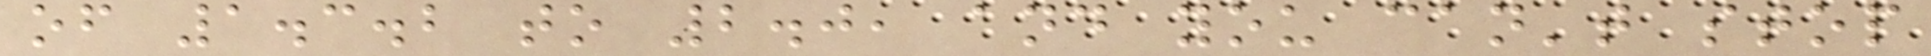of 1.3.2 to 2.0, and you can't stop
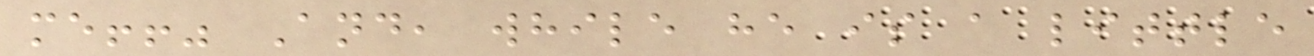me!!" And, while he is a little
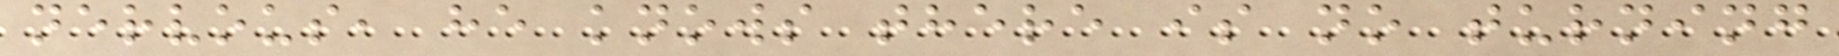nervous, he knows there is no turning
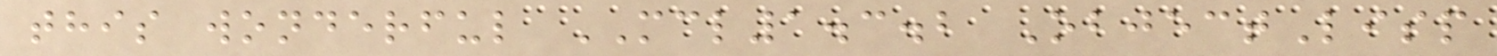this wonderful MCL1.3.2 ObjectLisp
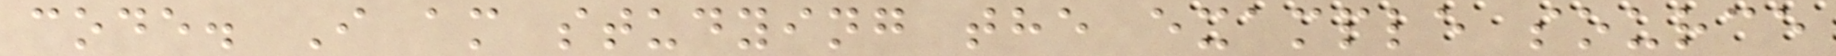code. I am studying the example source
